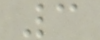3
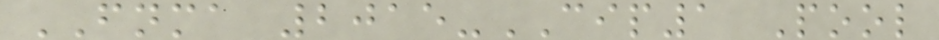FNMA 2015-CIP1 Pool
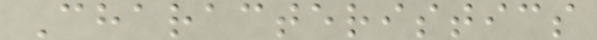Characteristics
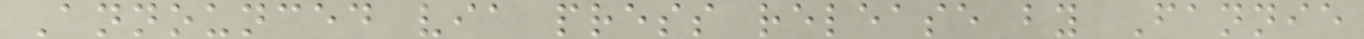Announced via press release by Fannie
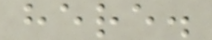here.
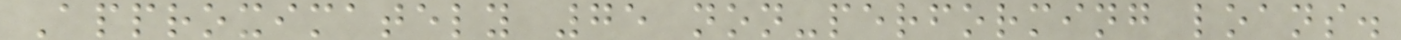Approximately 75 non-performing loans.
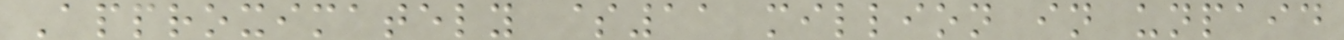Approximately $11 million in unpaid
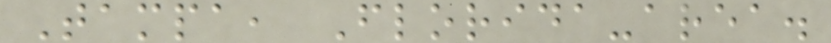Tampa, Florida-area.
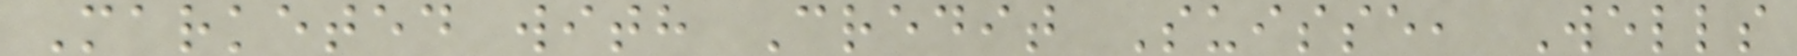Marketed with Credit Suisse, Wells
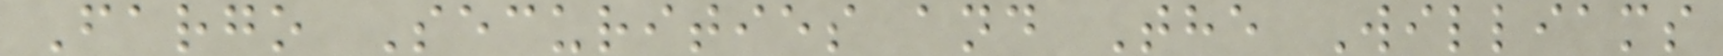Fargo Securities and The Williams
